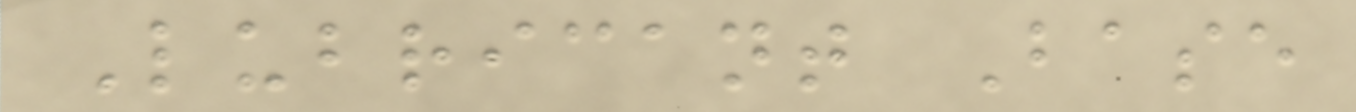Lubricant Base
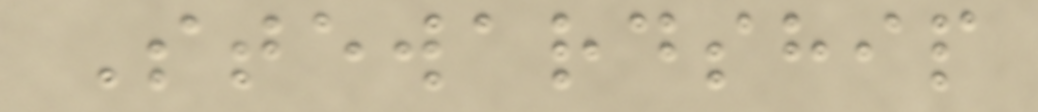Stewardship
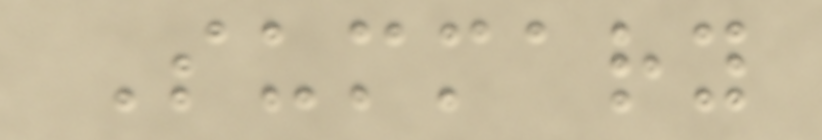Summary
